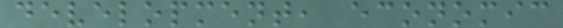development, economic
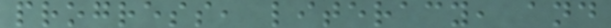progress, literacy, and
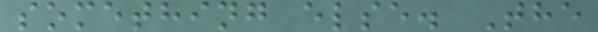something else. The
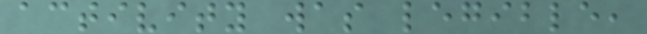activity was legible,
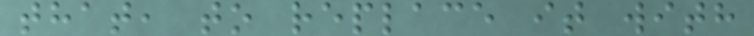that, to replace it with
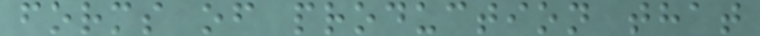forms of production that
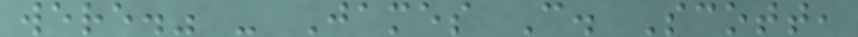were." - James C. Scott,
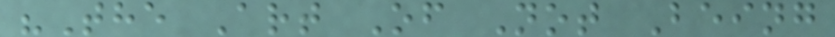"The Art Of Not Being
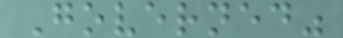Governed"
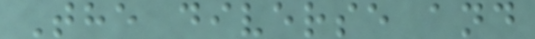The diverse and
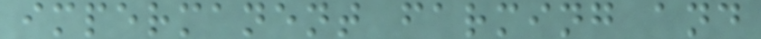impermanent farming and
